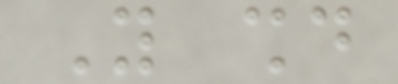You should
